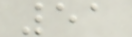51
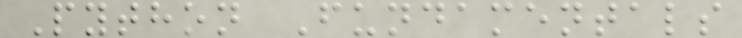Python Fundamentals
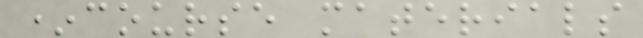*course materials
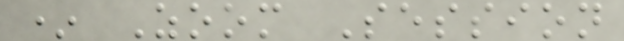* Zoom Session
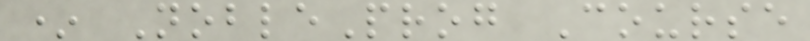* NobleProg Course
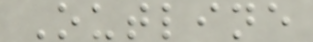Outline
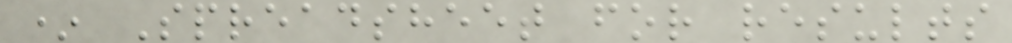* Spreadsheet for results
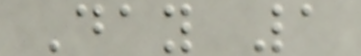Day 1
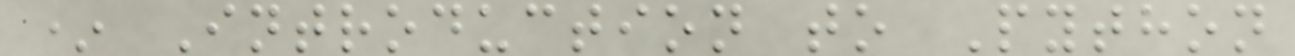* Introduction to Python
